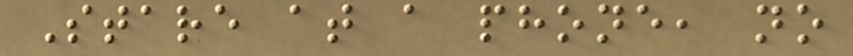Stare at a phone, no
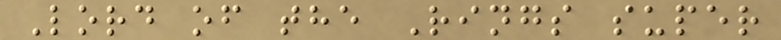Lord of the Rings super
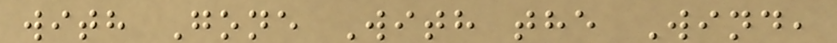with Gone With the Wind,
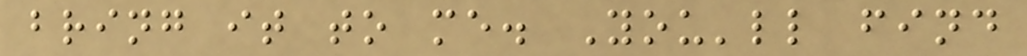bring it to me. You'll find
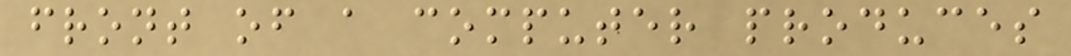front of a computer produces
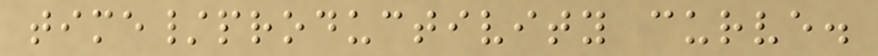time/productivity curve.
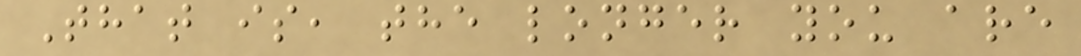That is, the longer you are
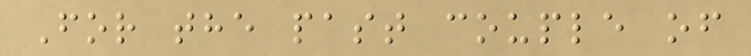For the past couple of
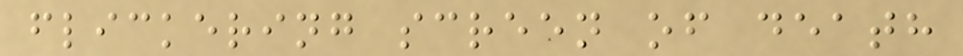flickering screen of death
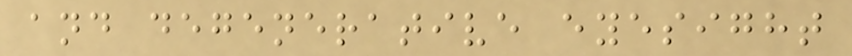and degenerative eyesight
